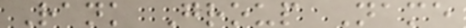Rank Group Name
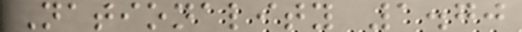Nationality 1.70
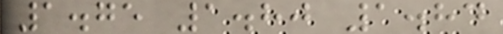1.75 1.80 1.84
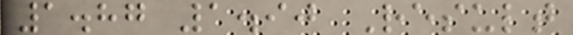1.87 1.90 Result
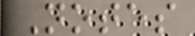Notes
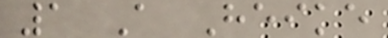1 A Heike
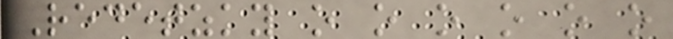Redetzky o o o o o o
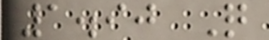1.90 Q
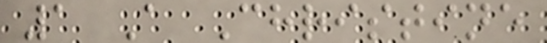1 A Christine
